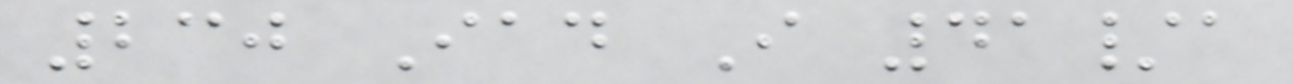230 Iad I 41/a
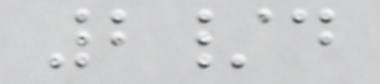2/d
